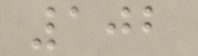102
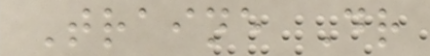Traine Dr
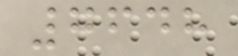7648
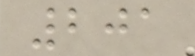201
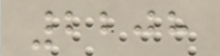2208
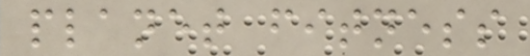planet fitness
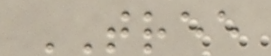TREE
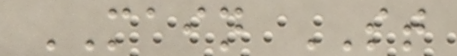MAIN ST
